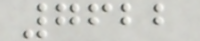7622
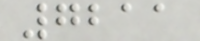7211
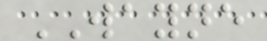WAYNE
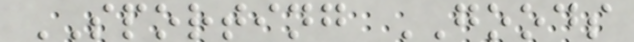SPORTING GOODS
